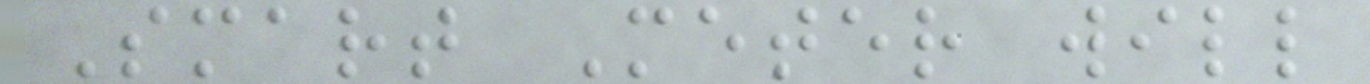Smart Meter will
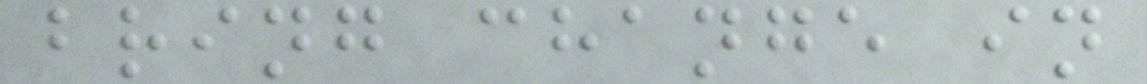bring change in
